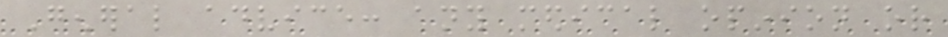General advice: any medical opinion or
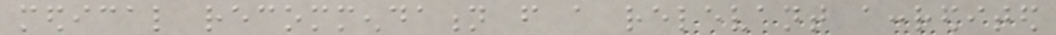medical recommendation from a relevant accredited
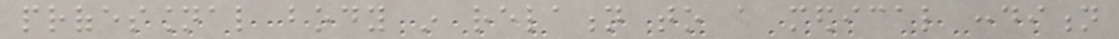professional body in relation to a medical condition
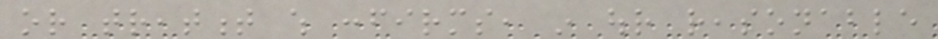or treatment which confirms, in our reasonable
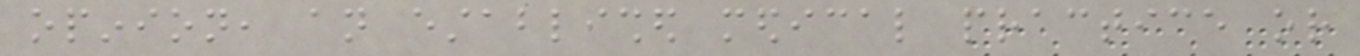opinion, an established medical practice or
